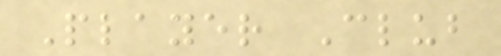Player Club
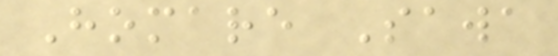Homare Sawa
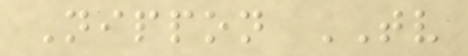Nippon TV
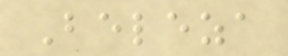Beleza
